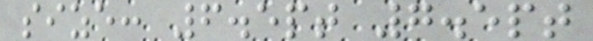size: 6.5pt 7.5pt
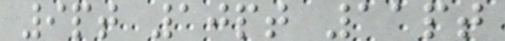9pt 10pt 11pt
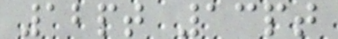12pt 13pt
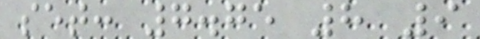set: 7.75 8 9
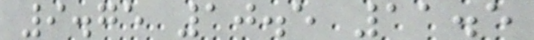9.75 10.5 11.5
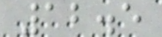12.5
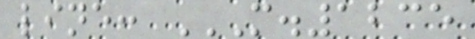line: M.1235
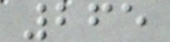265
